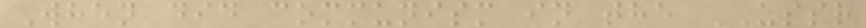When did communism in the USSR
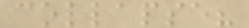collapse?
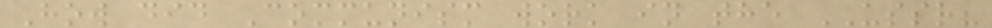How did Communism work in the USSR?
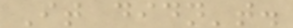It didn't.
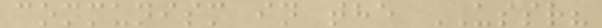communism in the USSR?
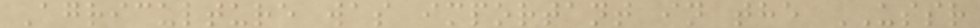Agriculture was important in the USSR
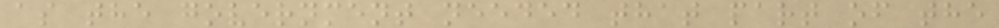as the government needed that part of the
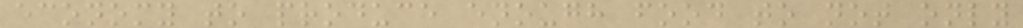economy to produce enough food to not only
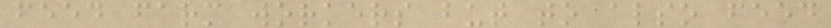feed farm workers but to also feed
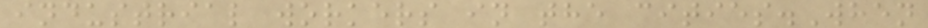industrial workers in the cities.When
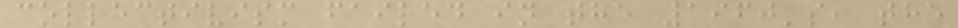collectivism failed in the 1960's, the
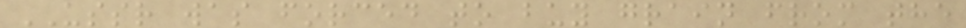USSR was forced to buy grain from the
